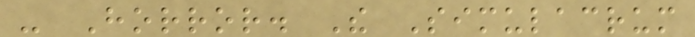- Horror. The Simulacrum
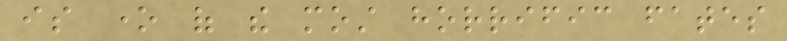is one of the most horrific fates
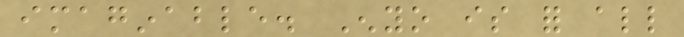imaginable. Enyo is for all
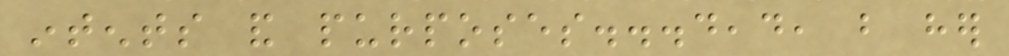intents and purposes...dead, but her
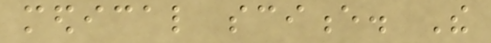medical science. The
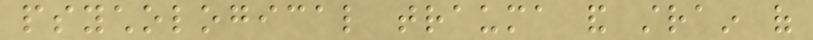psychological trauma and strain of
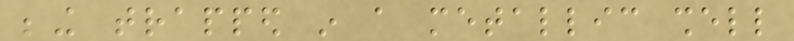being trapped in a metallic shell
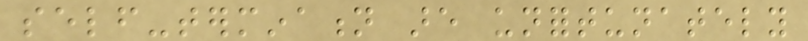self-termination are unfortunately
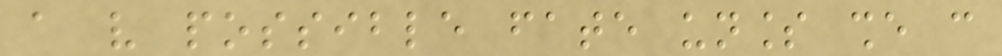a very possible fate unless she can
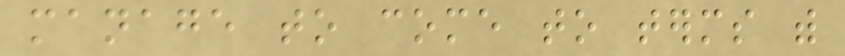manage to come to terms with
